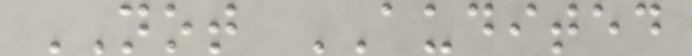NOT AUDITED
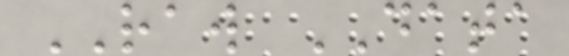RAW DATA
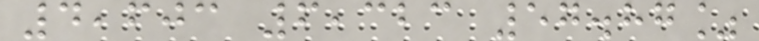4,603 6,323 57.87%
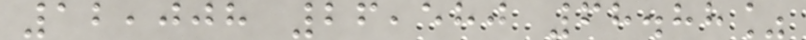12,008 26,580 68.88%
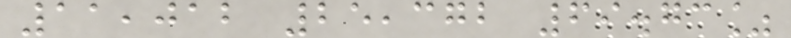11,012 25,372 69.73%
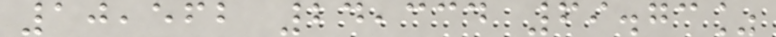10,562 24,334 69.73%
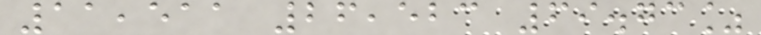11,511 26,523 69.73%
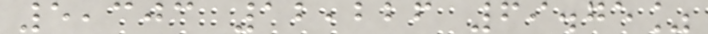5,303 12,226 69.75%
